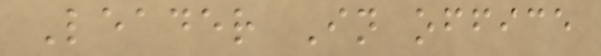Leader In office
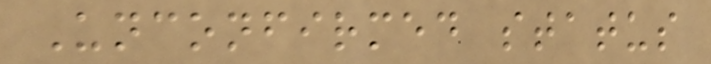Unconfirmed status
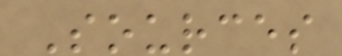Sources
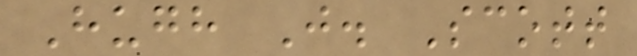Hugh J. Scott
